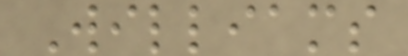Williams
